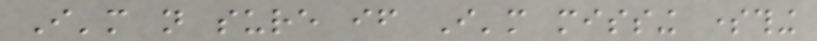I'm not sure if I'm missing something
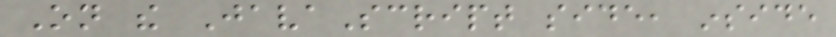On the JavaScript side, inside
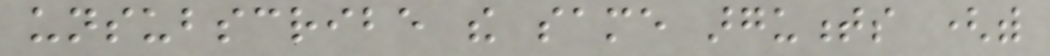unsubscribe the same arguments (with
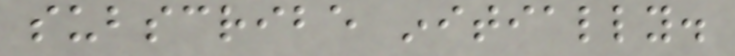subscribe initially.
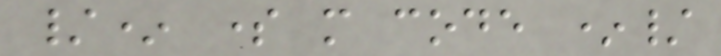/* some more code */
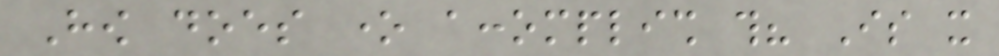How does one accomplish this? Is it
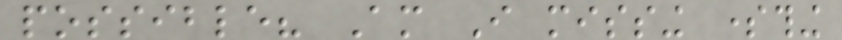possible? Am I missing something
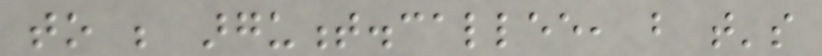to be argument.callee, but that's
